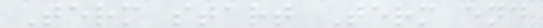Term start Term end
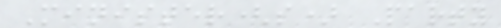Minister(s) Party
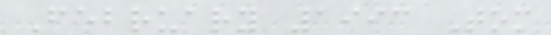February 1993 Tom
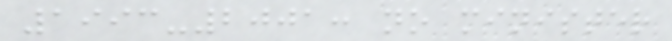1993-2001: no minister
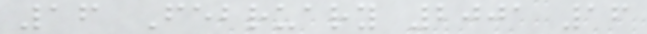16 February 2001 16
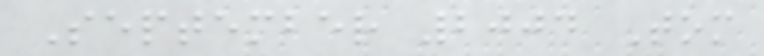September 2004 Tom
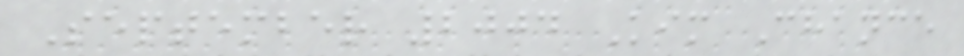September 2004 Kim Chance
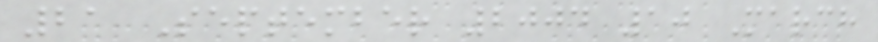21 September 2004 10 March
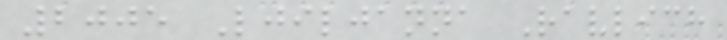2005 Ljiljanna Ravlich
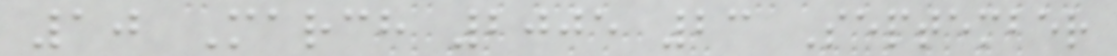10 March 2005 23 September
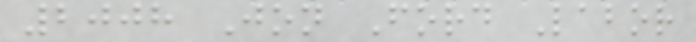2008 Jon Ford Labor
